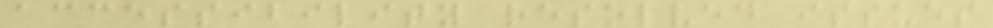accessibility resolved issues
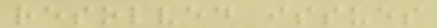resolved issues
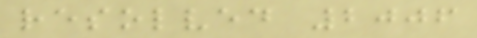resolved 2006
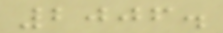2006.
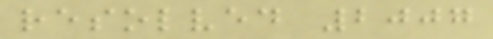resolved 2007
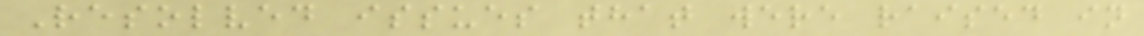Resolved issues that were raised in
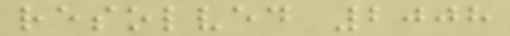resolved 2008
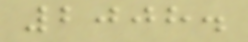2008.
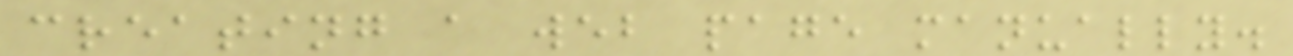creating a web page manually.
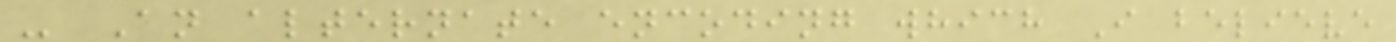- An alternate encoding which I believe
